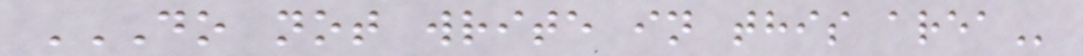DO NOT WRITE IN THIS AREA
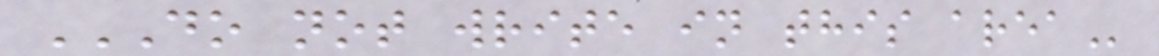DO NOT WRITE IN THIS AREA
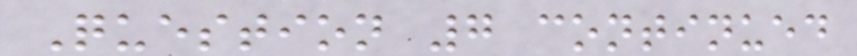Question 7 continued
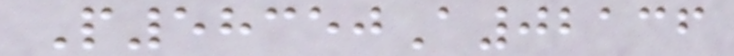P58350A02136
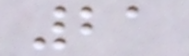21
